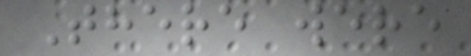There were
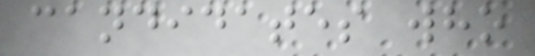candidates who
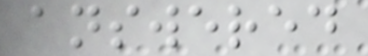answered
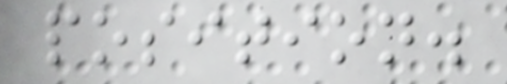position.
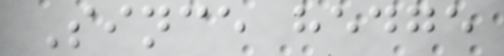Since hedge
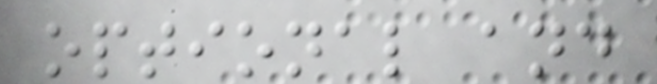optional and
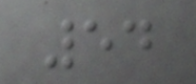54
